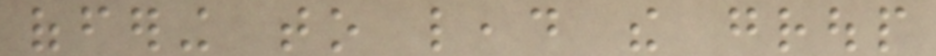offering to lead the group
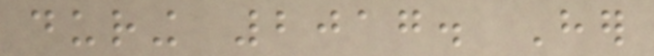during 2017. Her
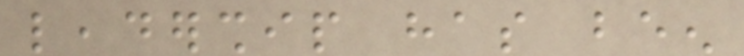leadership has been
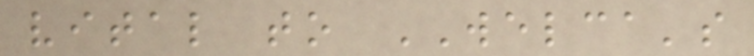vital to WELCA's
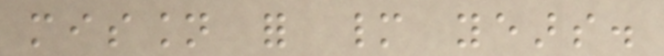mission for many years.
